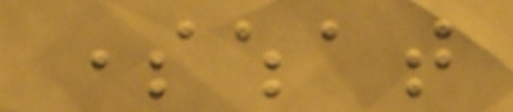somewhat
